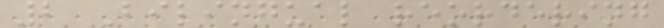2 Bilingual reordering
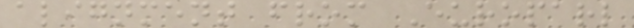alignment from Europarl
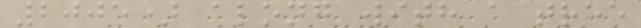2005) along with a tree
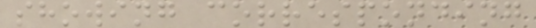showing corresponding
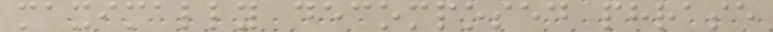maximally decomposed phrase
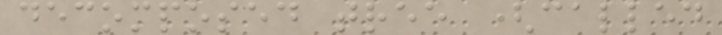decomposed tree (called
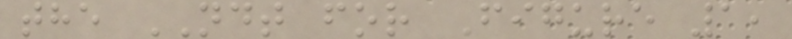the NDT for Figure 1,
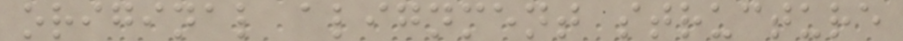original alignment structure
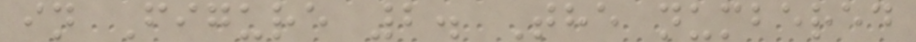in Figure 2. The numbered
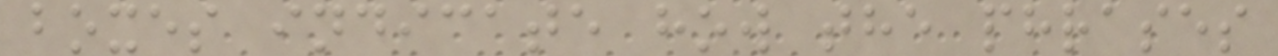boxes indicate how the phrases
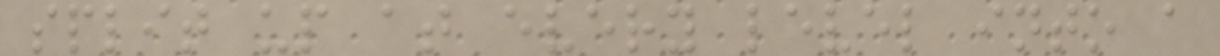split up at every level into a
